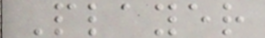Player
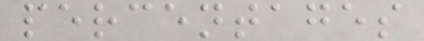percentages
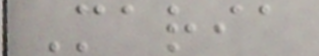Maria
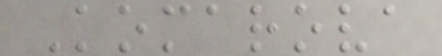Komarova
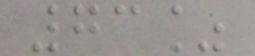73%
